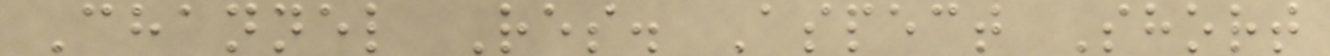Channel Res. Aspect Short
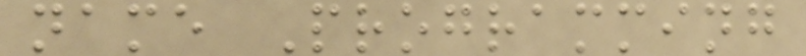name Programming
